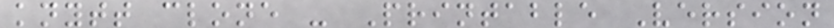knytt clone - Printable Version
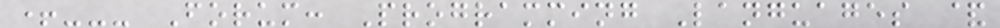+--- Forum: Programming Languages &
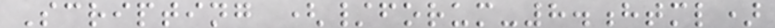Scripting (/forum-8.html)
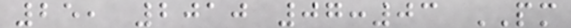25, 2010 07:03 PM
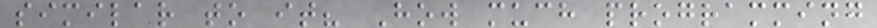similar to it? How much programming
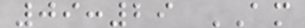09:29 AM
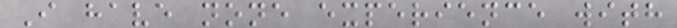I have none experience with
